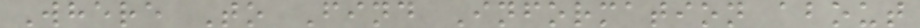Where To Find Information about
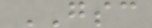GSC
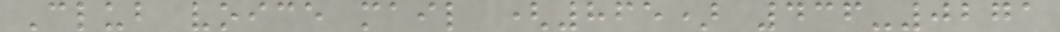Club voice mail (865) 436-0271
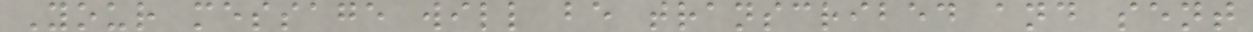Your message will be transcribed and sent
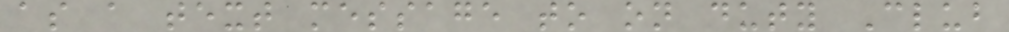as a text message to on duty Club
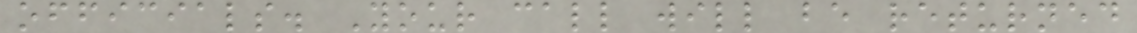officials. Your call will be returned
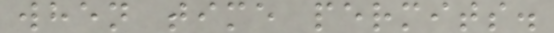when time permits.
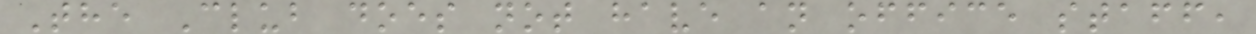The Club does not have an office staff,
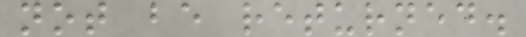not be returned.
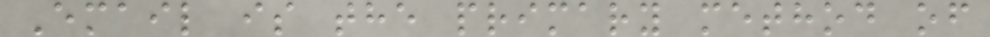Email is the primary method of
